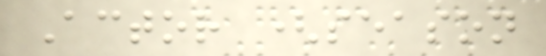Actor (season
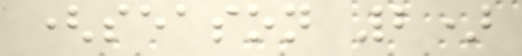(season 2)
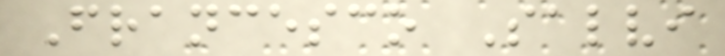Francesco Salvi
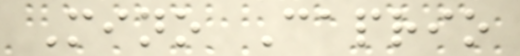Mino Caprio
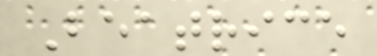Beatrice
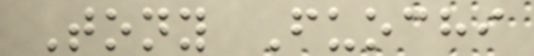Tony Fuochi
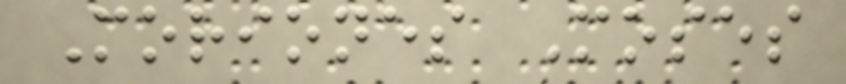Moriones Moses
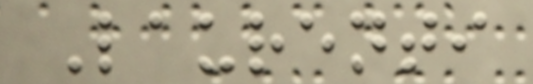Laurenti
